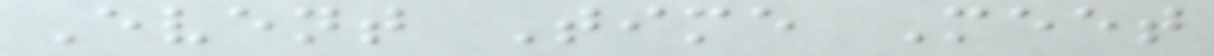Event Time Meet
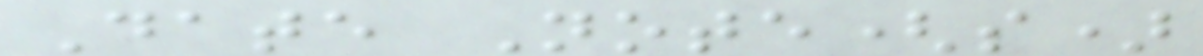Date Note(s)
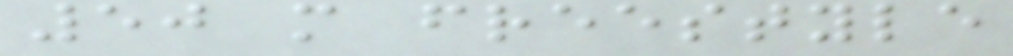50 m freestyle
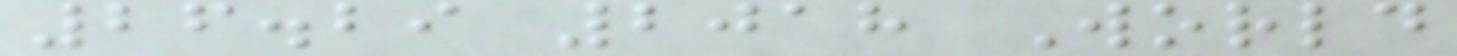26.29 2018 World
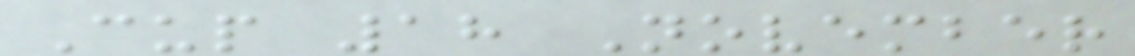Cup 18 November
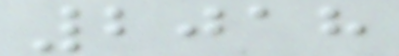2018
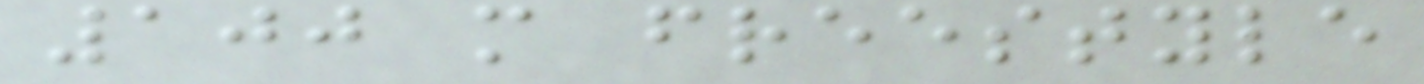100 m freestyle
